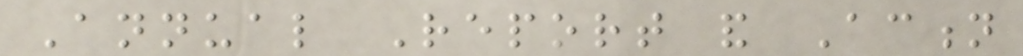Annual Report and Action
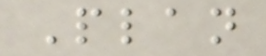Plan
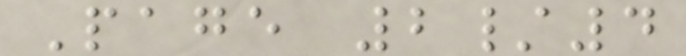Page 2/4
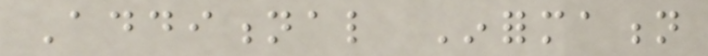Additional Information
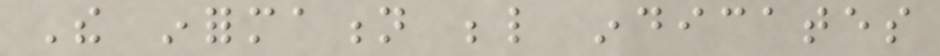The information below indicates
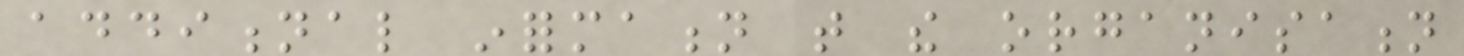additional information that the organisation
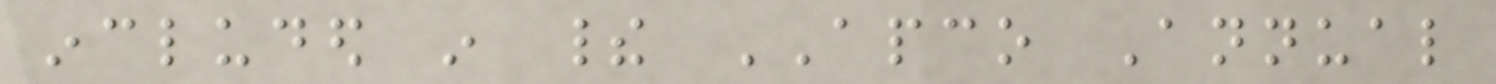included in their APCO Annual
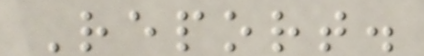Report.
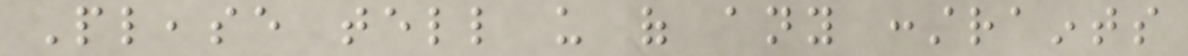Please tell us of any constraints
